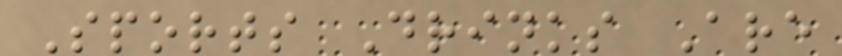Sports Drinks Are
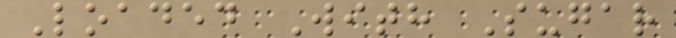Loaded With Sugar
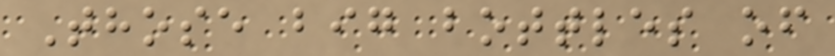Those big bottles of
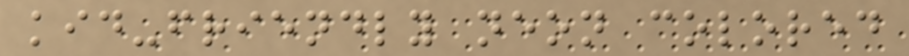kid-friendly neon colored
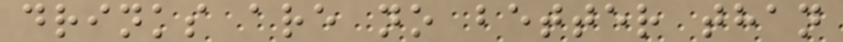drinks are no better than
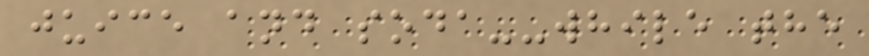juice and soda--while the
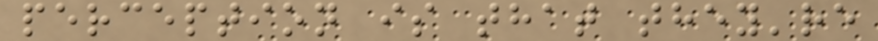perception is that they're
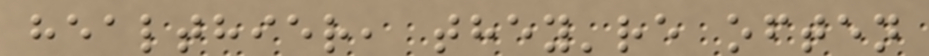healthier, they're often
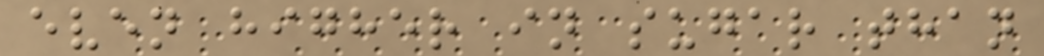even higher in sugar than
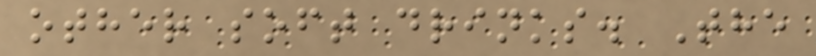other soft drinks. The
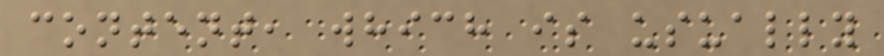content, which is usually
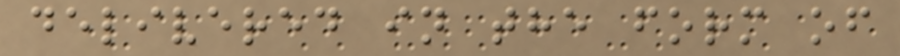delivered in the form of
